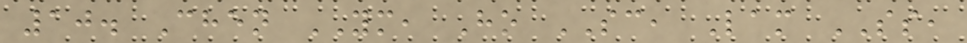10. Chen YM, Ho SC, Lam SS,
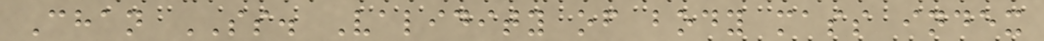Chan SS. Validity of body mass index
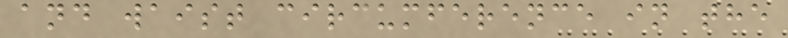and waist circumference in the
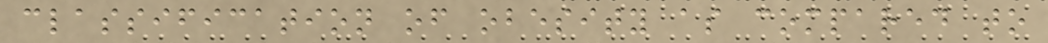classification of obesity as compared to
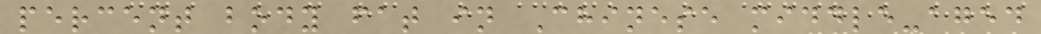percent body fat in Chinese middle-aged
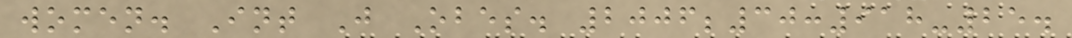women. Int J Obes. 2006;30:918-25.
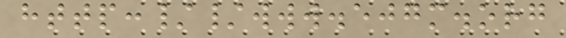http://www.ejgm.org
